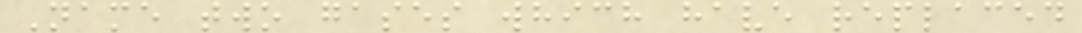Name two gases which have replaced
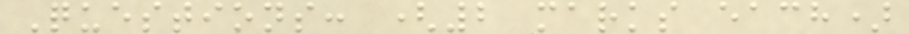Questions: (2 marks each)
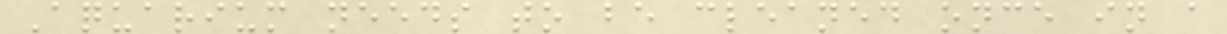Aquarium needs to be cleaned once in a
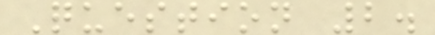Question 2.
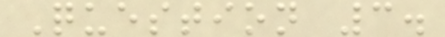Question 3.
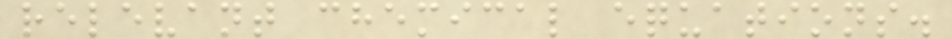relevant chemical equations.
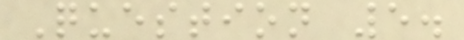Question 5.
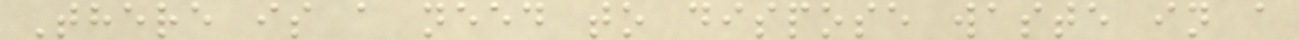There is a need to dispose waste in a
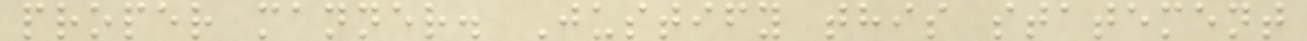proper manner. Justify this statement
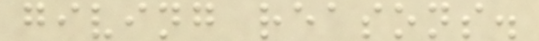giving reasons.
